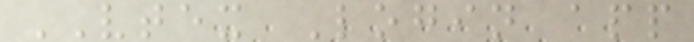VTEX Login app
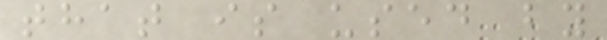that is used by
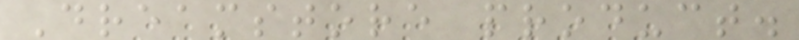Dreamstore product.
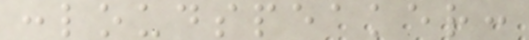:loudspeaker:
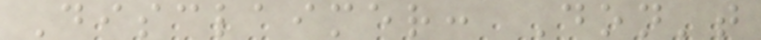Disclaimer: Don't
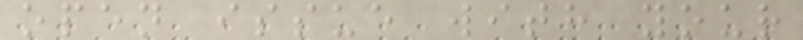open issue with your
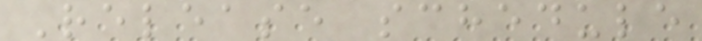Release schedule
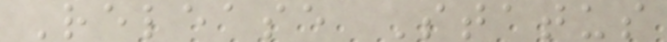Release Status
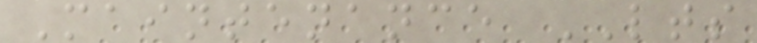Maintenance LTS
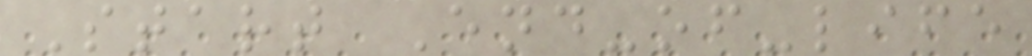Start End-of-life
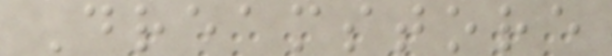Dreamstore
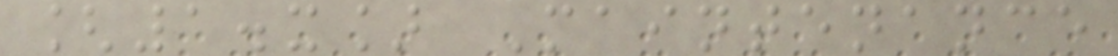[1.x] Maintenance
